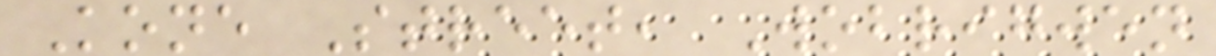Kone Street, Wobrigwen
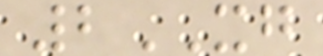2XG
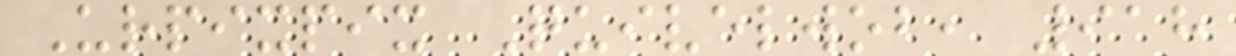Urpixpix Quivelwob, 918
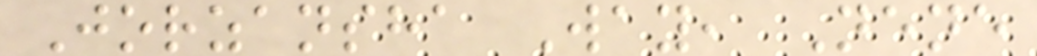Jorzansha Way, Nene
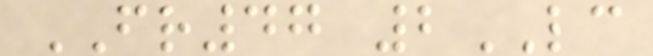FR47 2LC
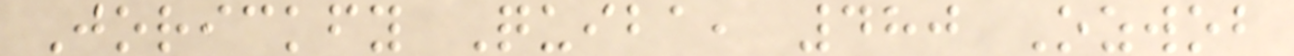Jorickfy Quiba, 480 Ozwob
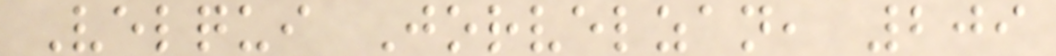Velqui Jorvelzan, 209
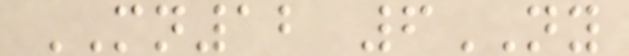MN12 6NY
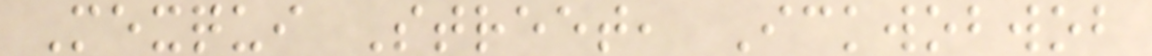Mexqui Street, Ickwobwob
